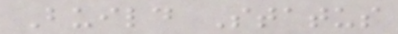Build Status
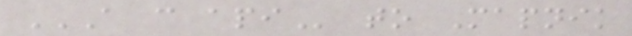A C API to Mapnik
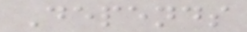Depends
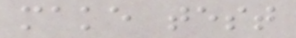make test
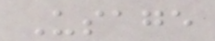Usage
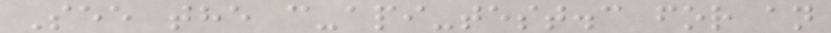See the c-api-test.c for an
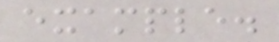example.
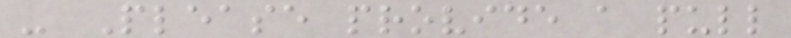- Please provide a pull
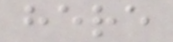here
